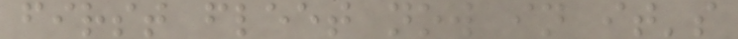first fleet now in it's
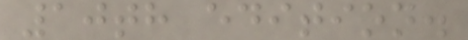10th edition.
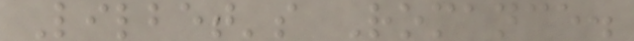Lilbet's Romance.
